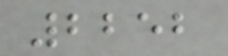2252
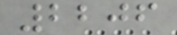2206
